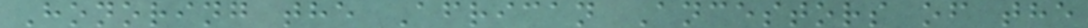Honoring the African Ancestors of the
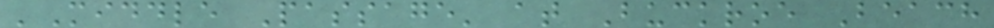'Middle Passage' at Buckroe Beach
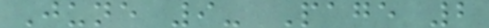June 9- Page 2
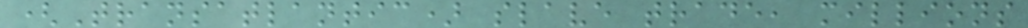(Transatlantic) slave trade, millions
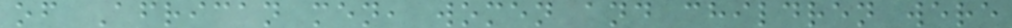of African men, women and children were
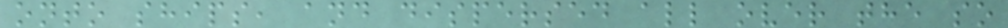onto ships, and dispersed all over the so
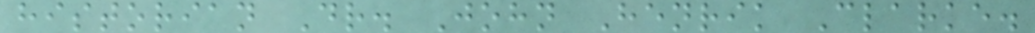historian Dr. John Henrik Clarke.
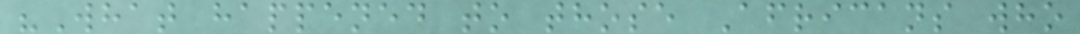"What happened to those Africans who
